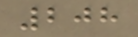208
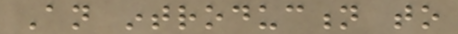An introduction to
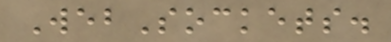WebSockets.
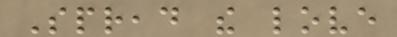Spread the love
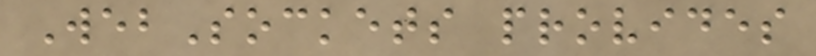WebSockets provides
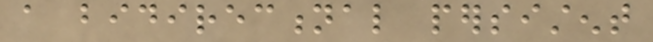a bidirectional persistent
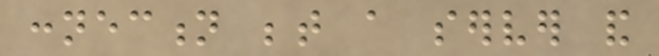connection between a server and
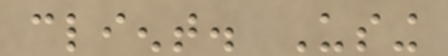client. Using
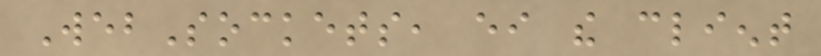WebSockets, either the client
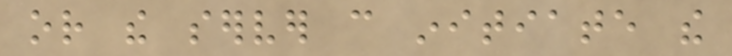or the server can initiate the
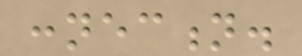connection.
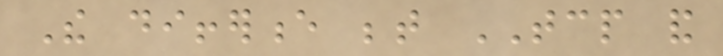The difference between TCP and
